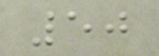50
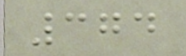374
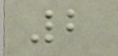2
